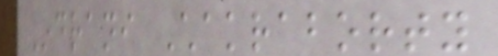Indrani Chakraborty
